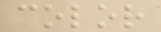color
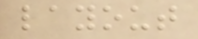layout
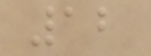12
